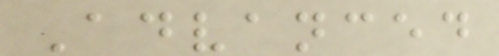Advanced
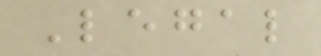Legal
